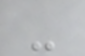-
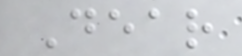Dear
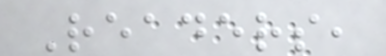Readers,
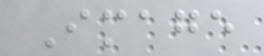Image
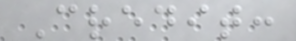Credit:
